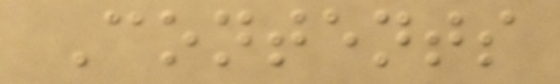Contents
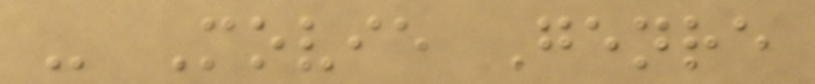- Movie Genre
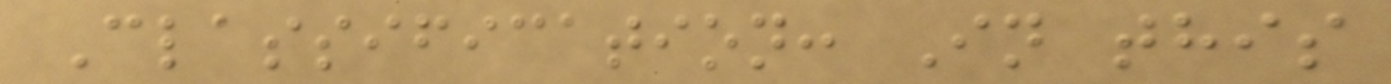Classification: In this
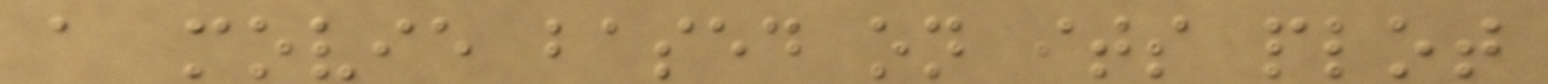a movie based on its plot
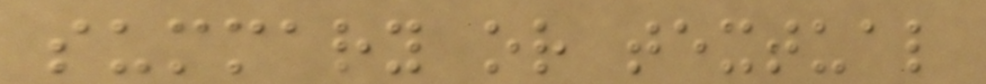summary or textual
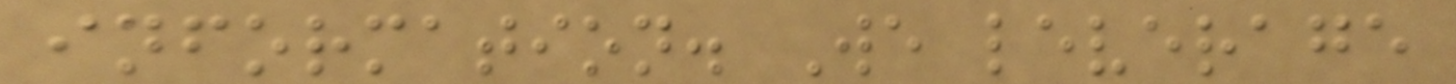information. We leverage
